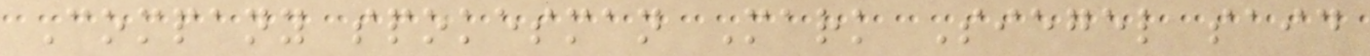Company spokesman Mark Siegel said
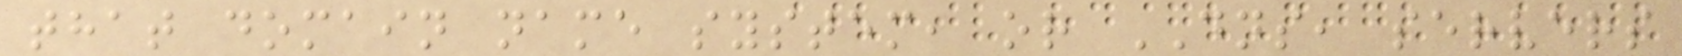that domain name system, or DNS, servers
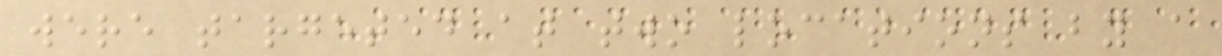were targeted at two locations by a
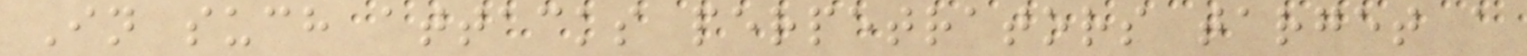In such attacks perpetrators target a
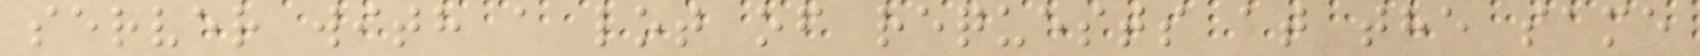server with a lot of requests at the same
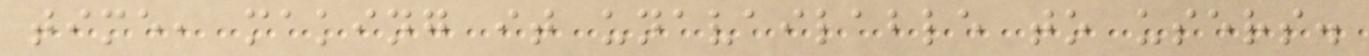time, making it unavailable to users.
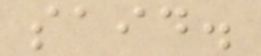said.
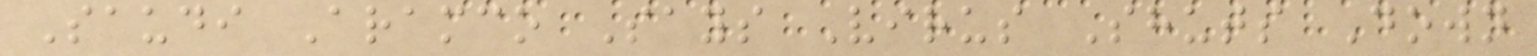Saudi Aramco Says Virus Shuts Down
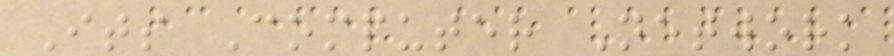Its Computer Network
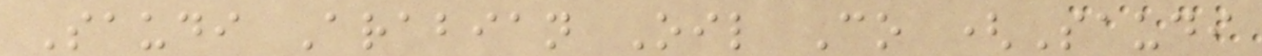Saudi Arabian Oil Co (Saudi
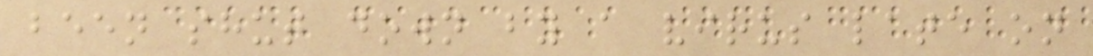been shut down by a virus late on
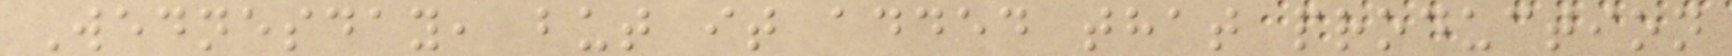Wednesday, but it added that production
